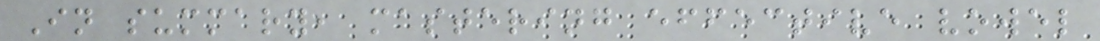In summary, mastering effective vowel
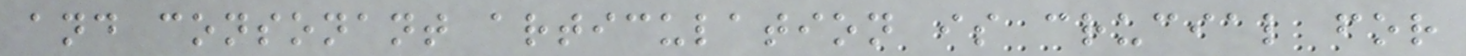and consonant articulation is crucial for
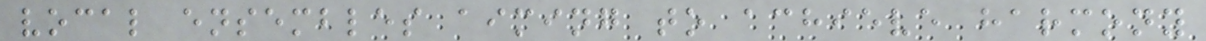vocal ensembles aiming to achieve harmony
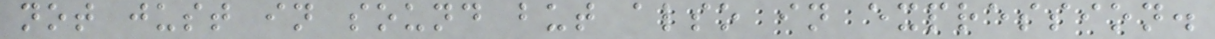not just in sound but also in expression.
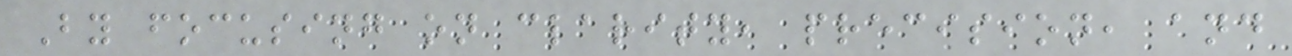By focusing on clarity, precision, and
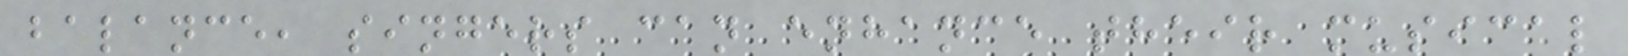balance, singers can enhance their musical
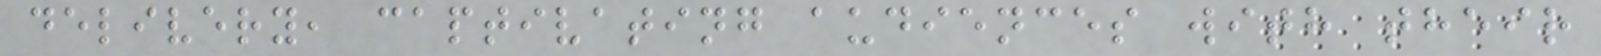delivery, captivating audiences with their
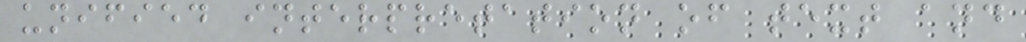unified interpretation of text and
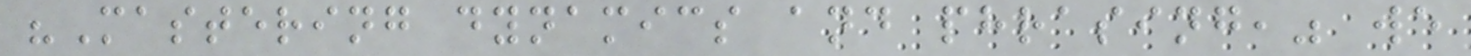"Mastering dynamics and phrasing," we
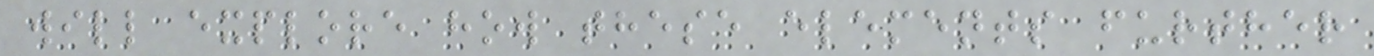will explore how these elements further
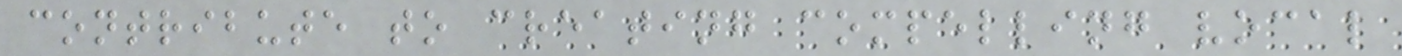contribute to creating compelling vocal
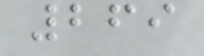269
